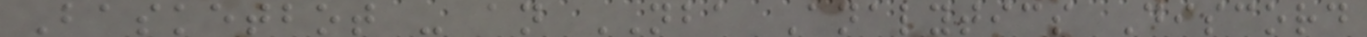Basketbot - an NBA Analytics Discord
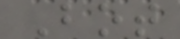Bot
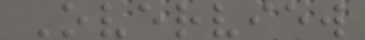Overview
